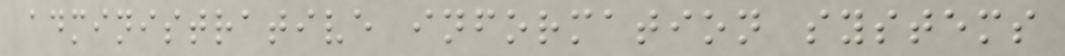administrative information systems
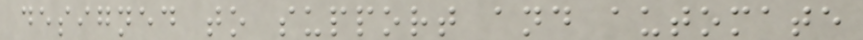designed to support and automate
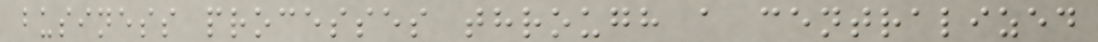business processes through a centralized
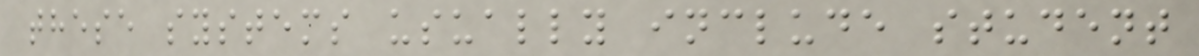these systems usually include student
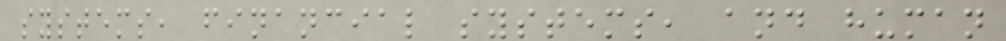systems, financial systems, and human
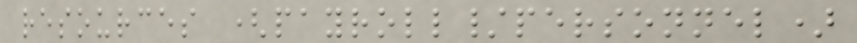resources (payroll/personnel)
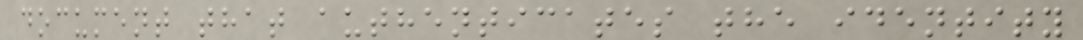document that authenticates the identity
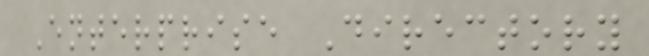Enterprise Directory
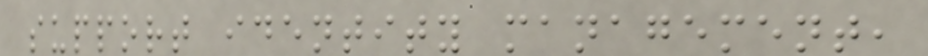support identity management,
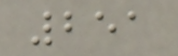251
